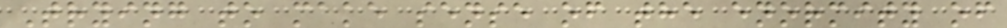Trying to make sense of the enormity of
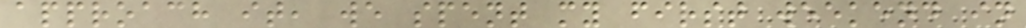approach it, we spent my first weekend in
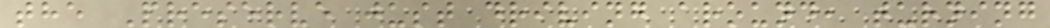the Preserve just driving around, turning
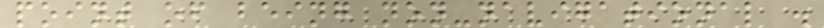point of being non-navigational .
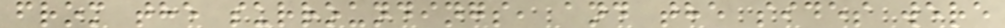from the surroundings, and the sides were
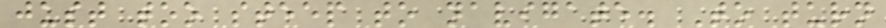just too steep to navigate. To turn
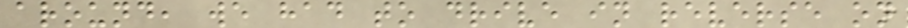around, we had to drive in reverse on
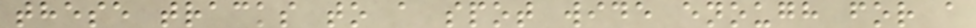these tracks to a spot wide enough for a
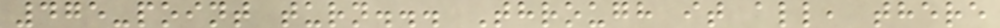475-point turn... Through it all, there
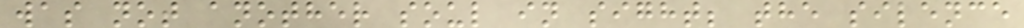was not another soul in sight; the silence
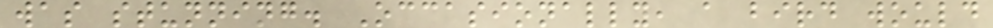was stunning. Occasionally, a bird would
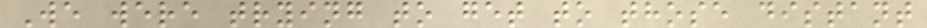We were trying to get to those distant
